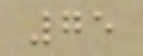75
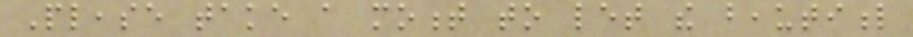Please take a moment to let the beautiful
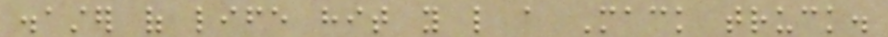disaster of life hit you like a Mack truck.
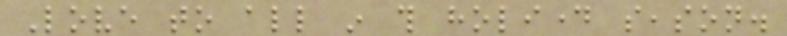Love to all in this holiday season.
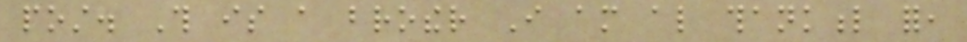post. This is a brother I am also thankful for,
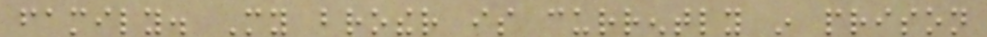family. My brother is currently in prison
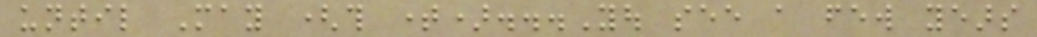until May (this time)...You see a few years
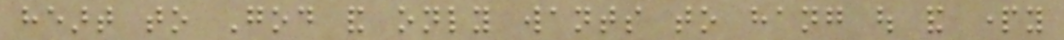heart to God and only wants to hang out and party
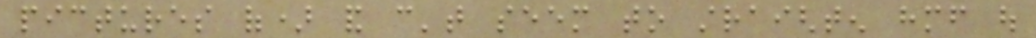pictures of) and can't seem to straighten himself out
